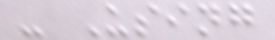- Using
